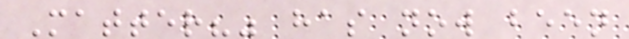Matter?" has now been
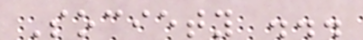Society ...
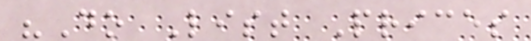"Do List Prices
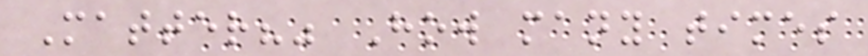Matter?" How many times
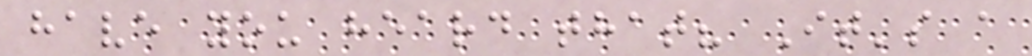have you heard that? It's a
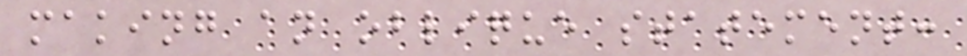making an oblique statement:
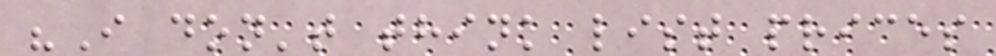"I don't think list prices
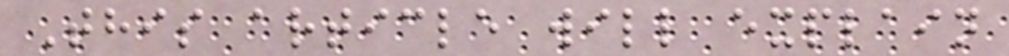This article will explain
